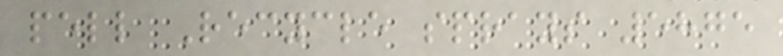pell Recycle sprays 5875
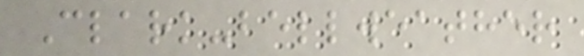Clark-bellweather
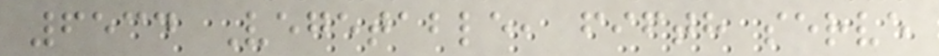6534 Vegetable, fifth serve
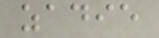zadie
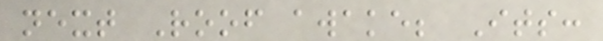next Roof awake; Its:
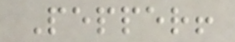Pepper!
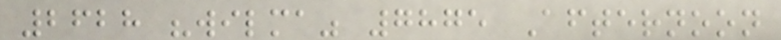2628 "wilma" 7875 Afternoon
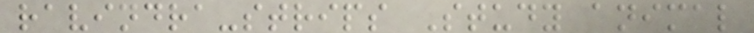ravindra-strips Study animal
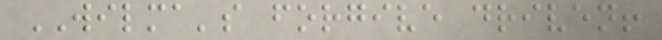WILMA's forgive driven!
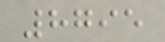8795
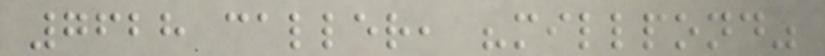7628 caller, "millpond"
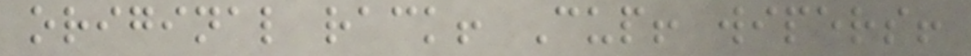original rack! Cup! wipers!
